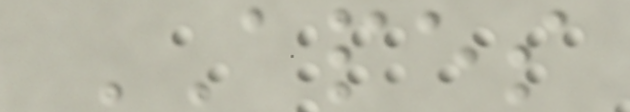APES
